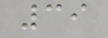39
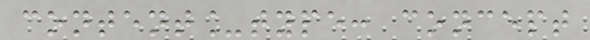content_type: concept
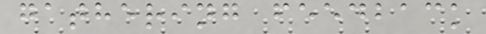gathering feedback
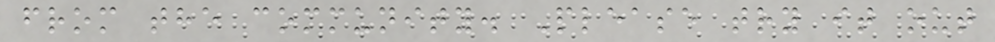from the community. Please try it out
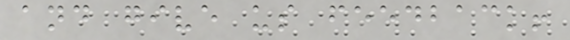and give us feedback!
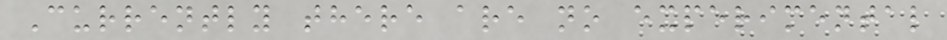Currently there are no experimental
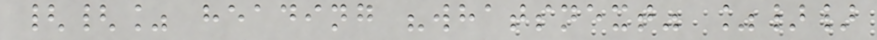{{% heading "whatsnext" %}}
